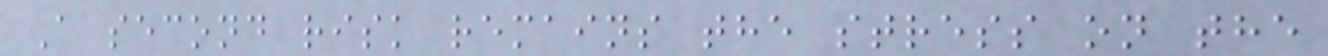A second risk remains the stress on the
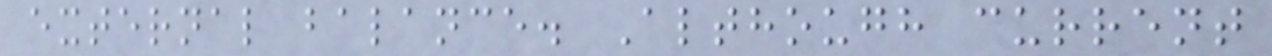external balance. Although current
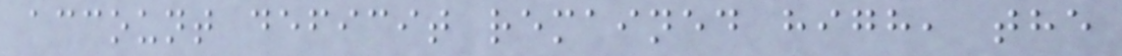account deficit remained high, the
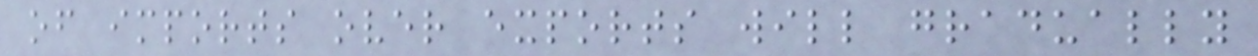of imports over exports will gradually
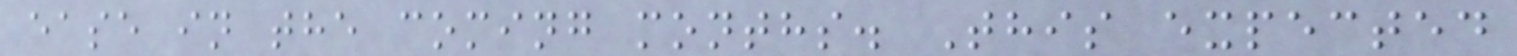ease in the coming months. This expected
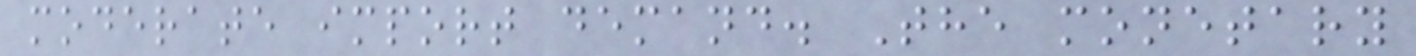moderate import demand. The monetary
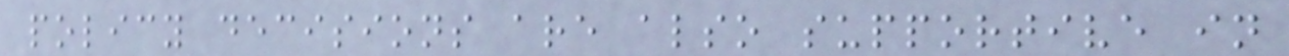policy decisions are also supportive in
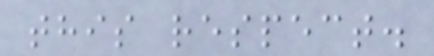this respect.
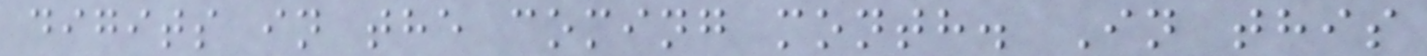digits in the coming month. In this
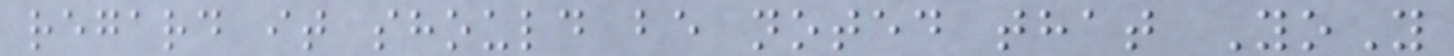regard it should be noted that YoY
